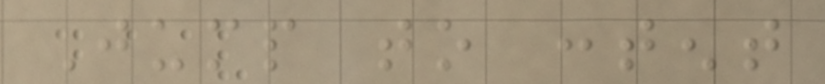Jump to content
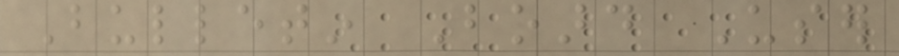Bulletin Board User
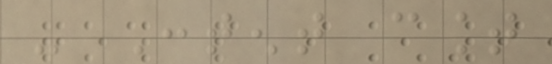- Content count
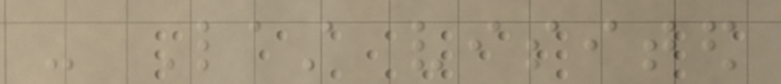- Last visited
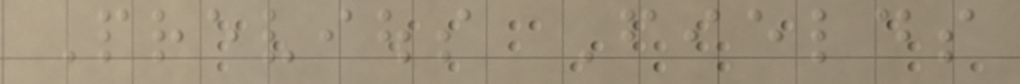Previous Fields
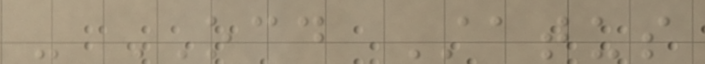- OCD Status
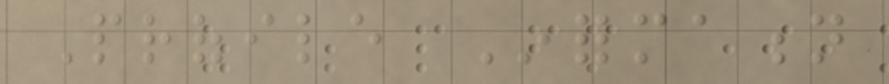Profile Information
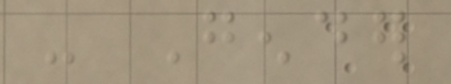- Gender
